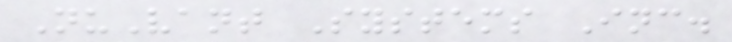NuVant Systems Inc.
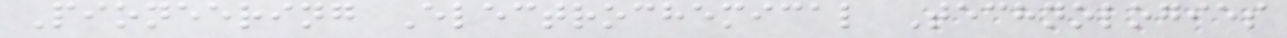Pioneering Electrochemical Technologies
